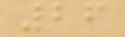26
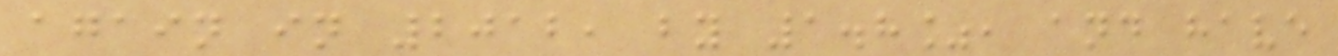again in 2012, by 1.8%, and have
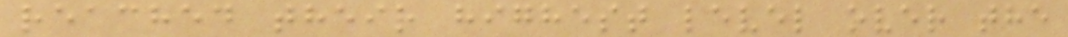reached their highest level over the
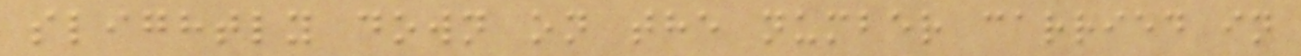slightly down on the number carried in
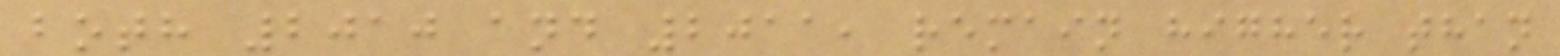both 2010 and 2011, remain higher than
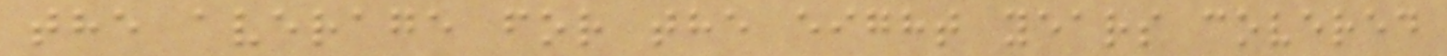the average for the eight years covered
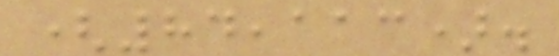(84,113).
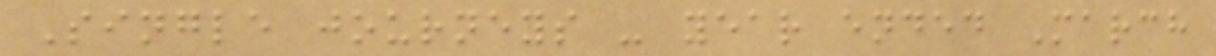Single journeys - year ended March
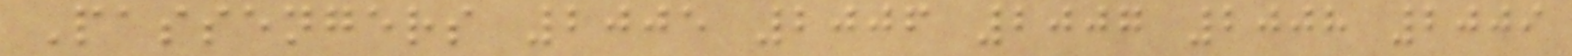Passengers 2005 2006 2007 2008 2009
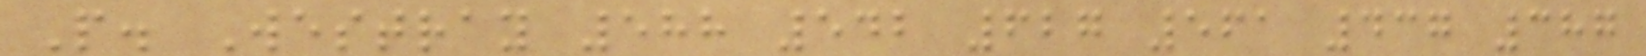P. Westray 588 542 627 561 437 387
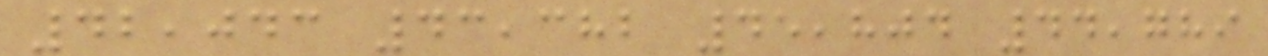42,043 43,382 45,804 44,789
